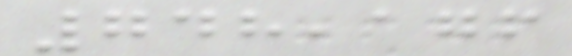748,176
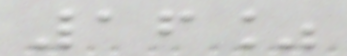16%
